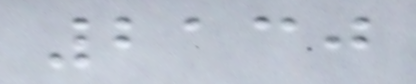2130
